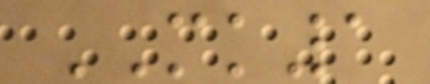MK1
